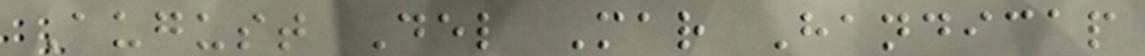August Del Mar Handicap
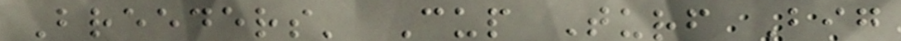Breeders' Cup Turf Big
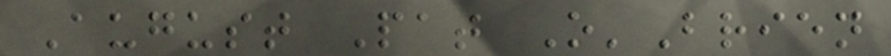August Pat O'Brien
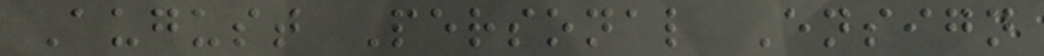August Personal Ensign
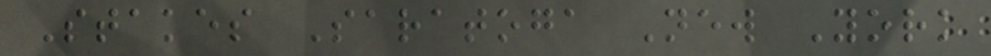Stakes Saratoga New York
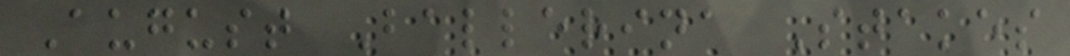August Ballerina Stakes
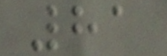81
